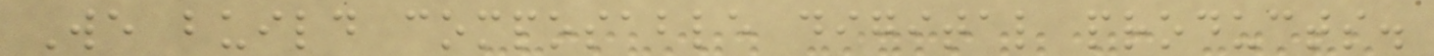We build composable digital products.
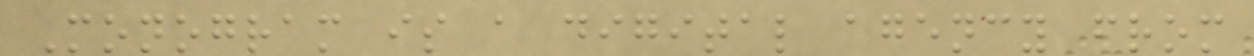Monogram is a digital agency from
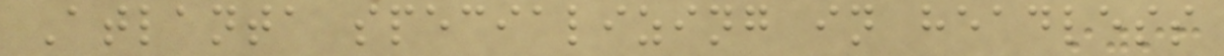Atlanta specializing in headless
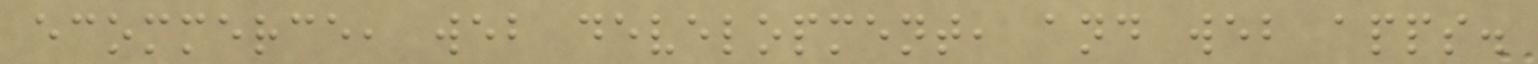ecommerce, web development, and web apps.
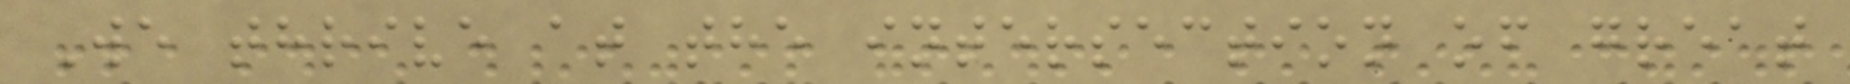We thrive at the intersection of great
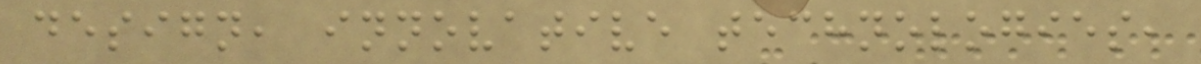design, innovative technologies,
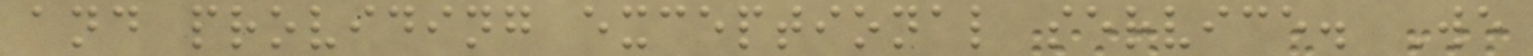and providing exceptional service. We
